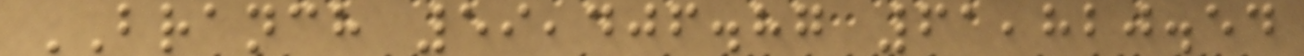BRANCH 59,406.87 61,820.54
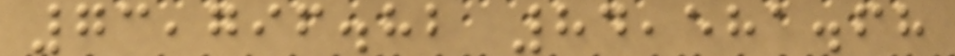73,796.82 84,581.68
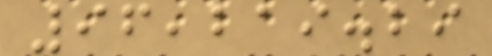96,219.29
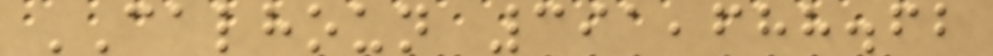CALHOUN 391,688.62
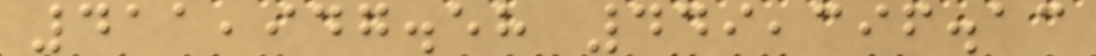411,947.58 449,396.13
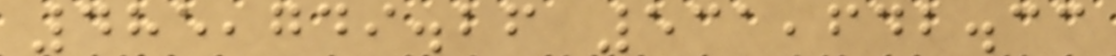485,749.26 531,642.33
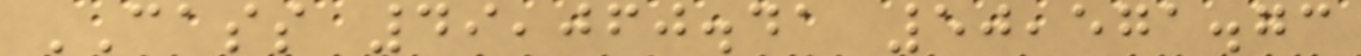CASS 49,060.41 50,571.73
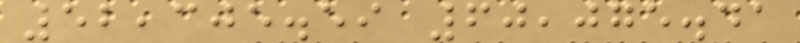52,305.59 60,075.41
